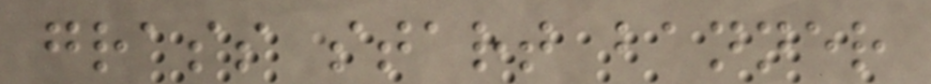grass start banner
